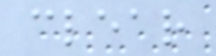clear
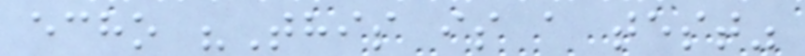echo "This is a test"
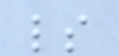ls
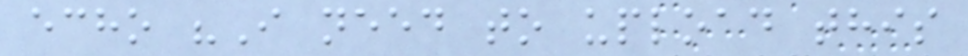echo "I need to upload this
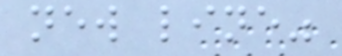new line"
